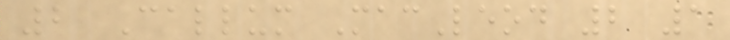2 Callum MacLeod 2 1
